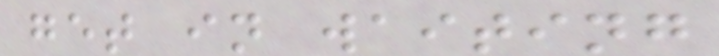get in waiting
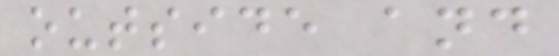outside and
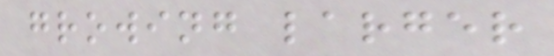growing larger
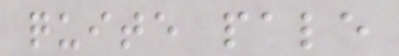quite pale
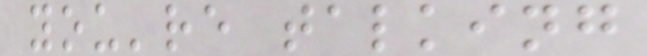you're talking
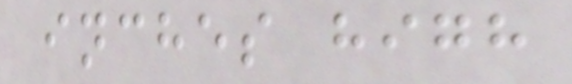inches high
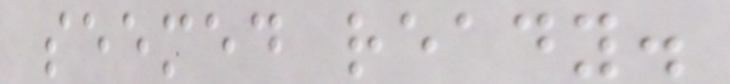seemed ready.
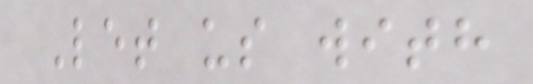Let us with
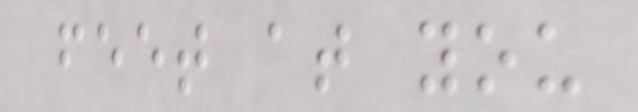feet at you
